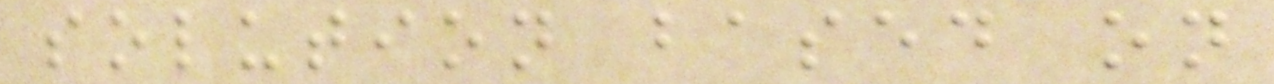solution based on
